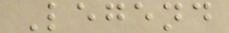Legend
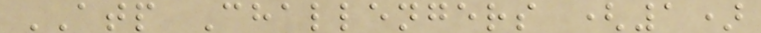ATP Challengers (1)
